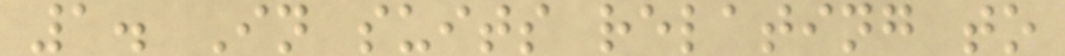1. In suits relating to
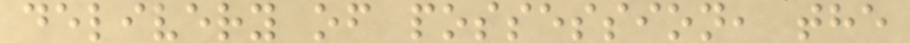delivery of possession, the
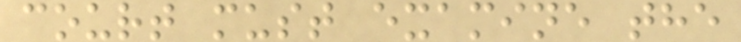court must examine the
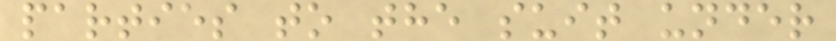parties to the suit under
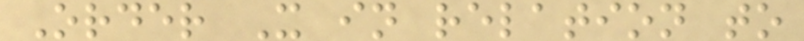Order X in relation to
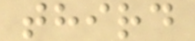third
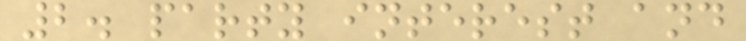2. party interest and
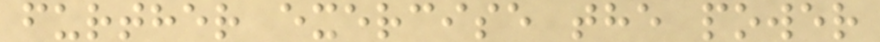further exercise the power
